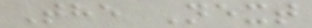The Next
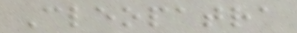Cleopatra
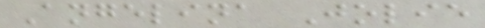Angelina Jolie
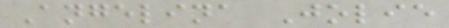Angelina Jolie
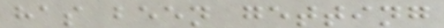has been getting
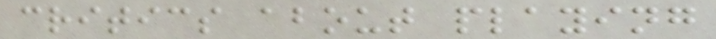critics about playing
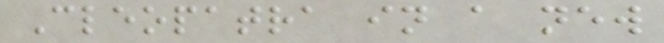Cleopatra in a new
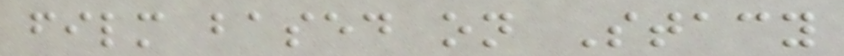film based on Stacy
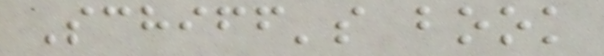Schiff's book
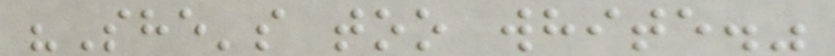"She's too white."
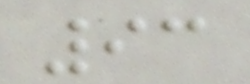93
